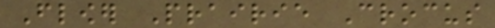Flower Prairie Crocus
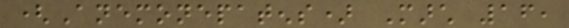(Anemonepatens) March 16,
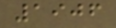1906
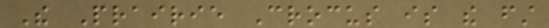The Prairie Crocus is the first
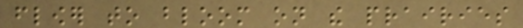flower to bloom on the prairies
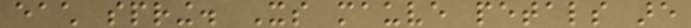each spring. Its mauve petals are
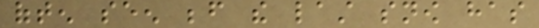often seen before the last snow has
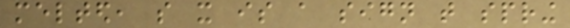melted, so it is a sign that spring
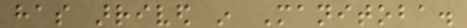has arrived in Manitoba.
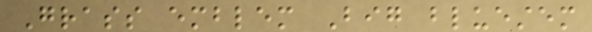Grass emblem Big bluestem
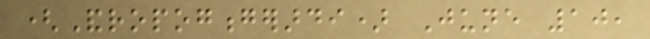(Andropogongerardi) June 10,
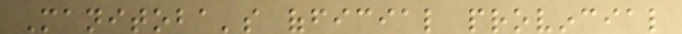Manitoba's official provincial
